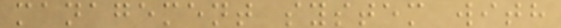management system with
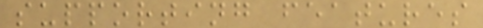supporting features
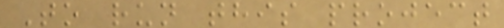To run this project
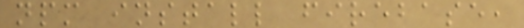npm install firebase,
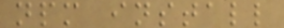npm install
